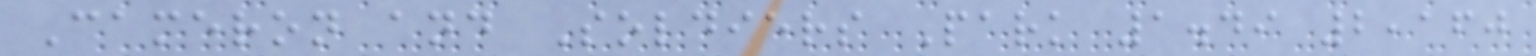Cameron and Soldiers Park 1.49 2,160
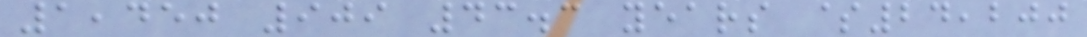1,450 909 43.3 years $24,200
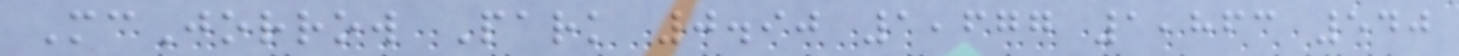McJorrow Park 0.90 1,677 1,863 540
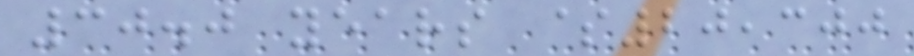30.0 years $20,300
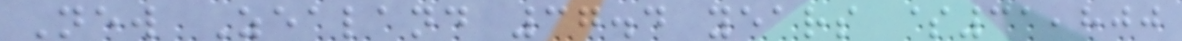New Zealand 37.4 years $31,800
